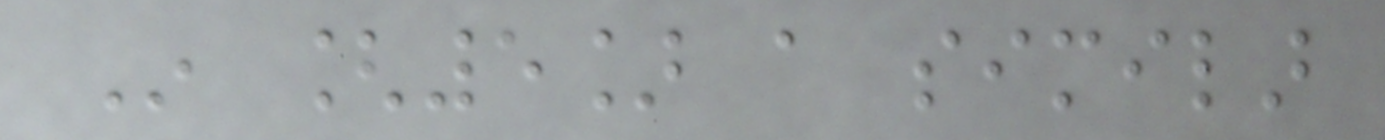In [5] a similar
